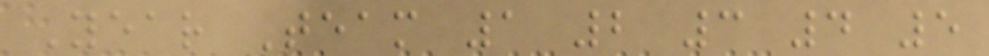Year Team 1 2 3 4 5
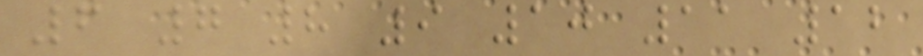6 7 8 9 10 11 12
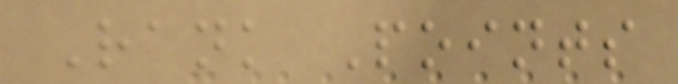Rank Points
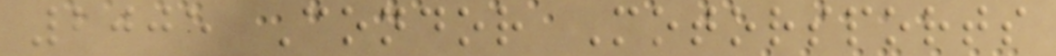2005 Condor Motorsports
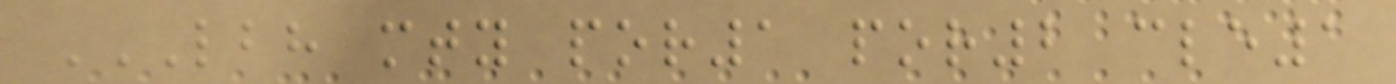LBH MTY POR1 POR2 CLE1
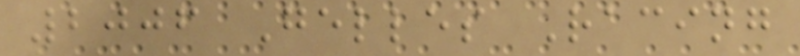2006 Gelles Racing
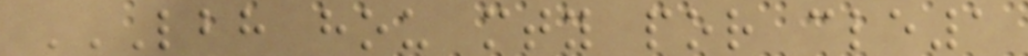LBH HOU MTY POR CLE1
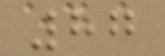87
